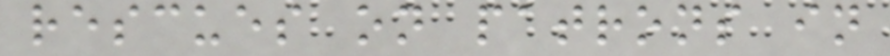rescues on patrons in
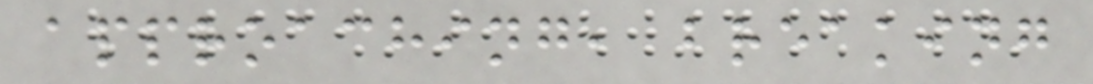approaching, breaking
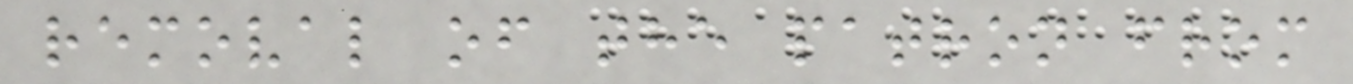removal of the patron from
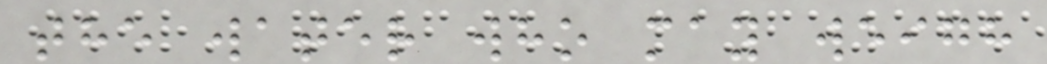the water who may weigh
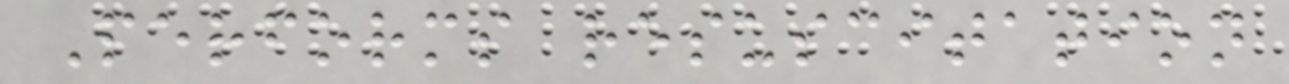Performs resuscitation
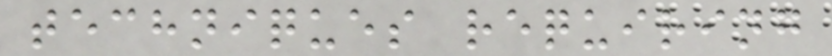techniques requiring
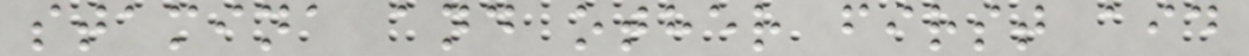stamina and other first aid
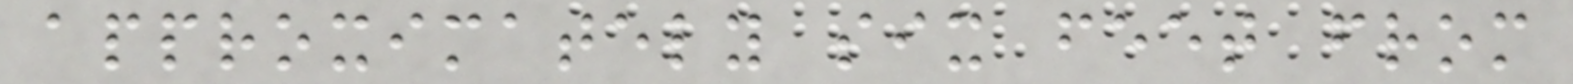approximately six feet from
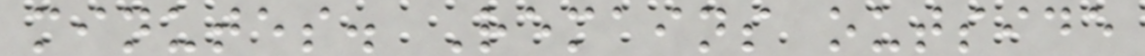minutes. Remains outside
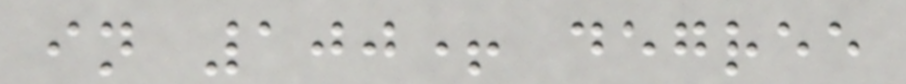in 100+ degree
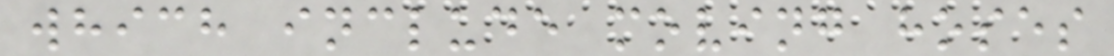which include moving hoses
